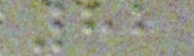82
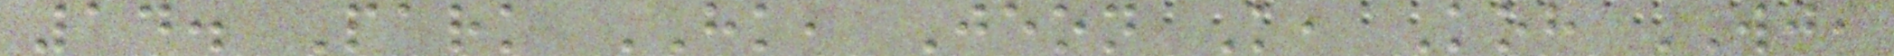14. Park HK, Jeon K, Koh WJ,
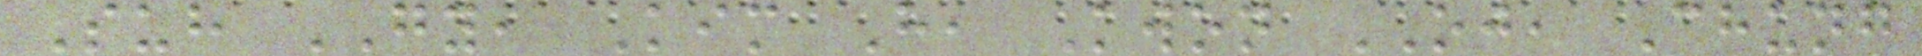Suh GY, Kim H, Kwon OJ, Chung
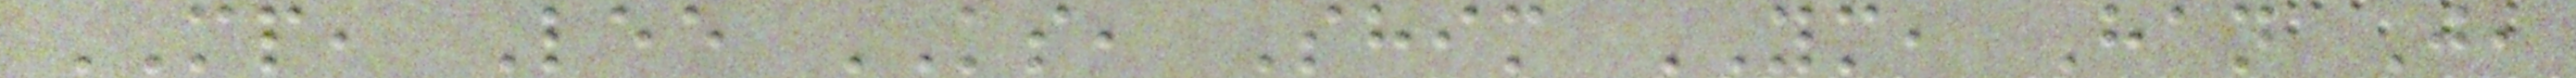MP, Lee KS, Shim YM, Han J,
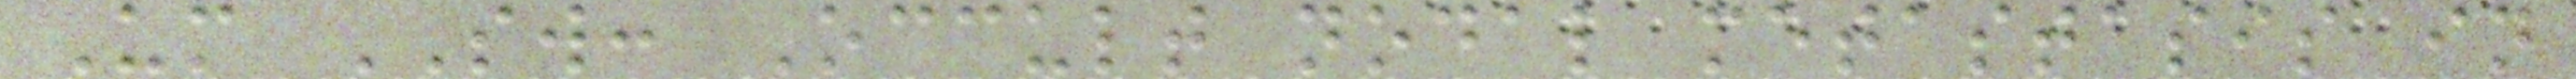Um SW: Occult nodal metastasis in
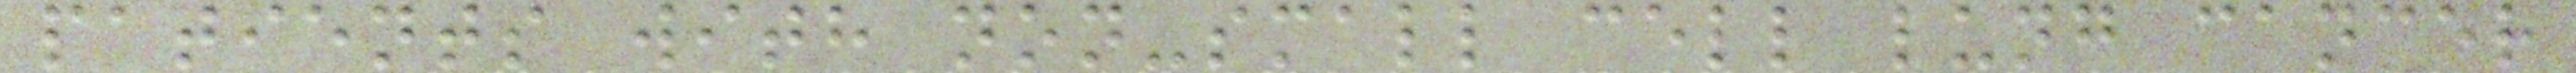patients with non-small cell lung cancer
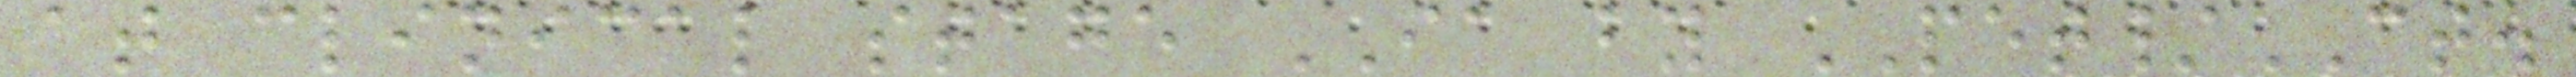at clinical stage IA by PET/CT.
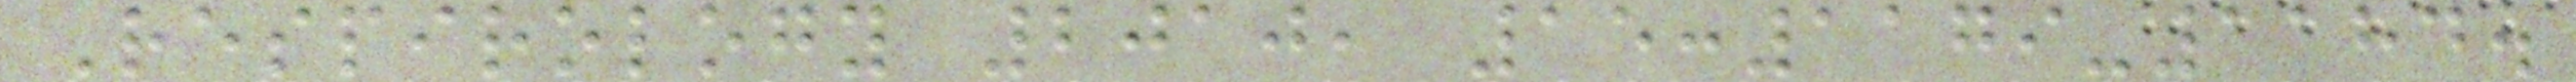Respirology 2010, 15:1179-1184.
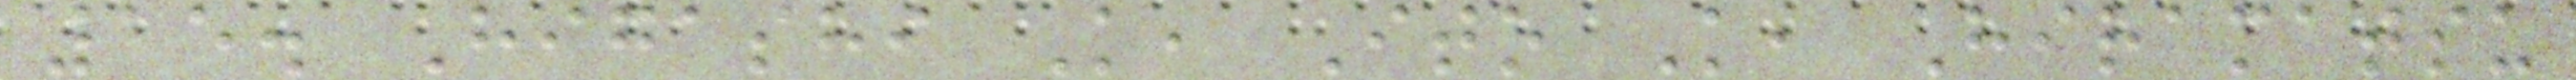15. Higashi K, Ito K, Hiramatsu
